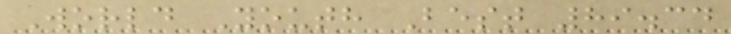World Youth Best 89.34
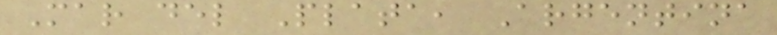Mar del Plata, Argentina
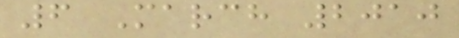6 March 2010
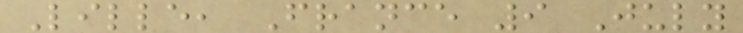Lille, France 9 July
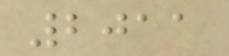2011
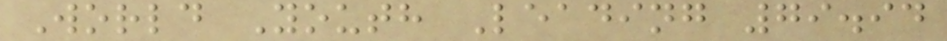World Youth Leading 79.94
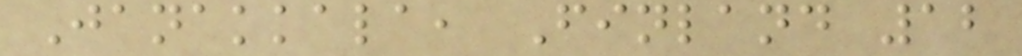Janakkala, Finland 12
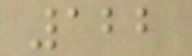122
